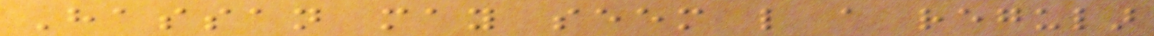Hassan may seem like a regular
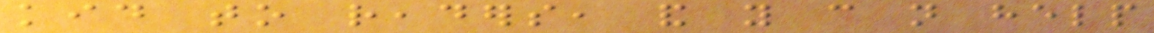kid to readers, and you can not help
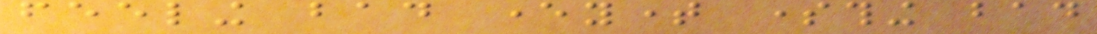feeling bad everytime something bad
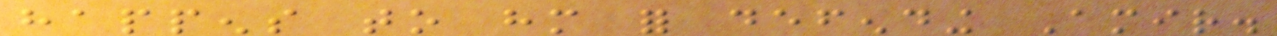happens to him for defending Amir.
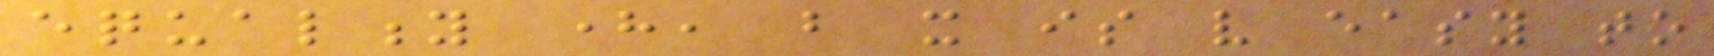equality here, but it is very easy to
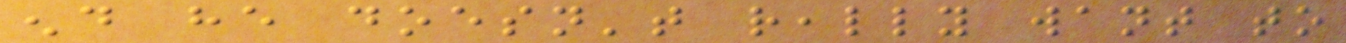end he doesn't really want to
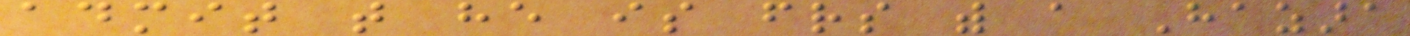admit that he is friends with a Hazara
